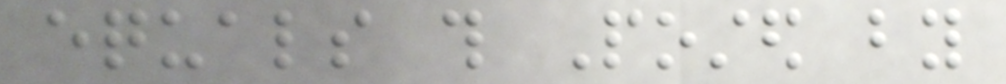equals this Posted by
